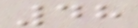48
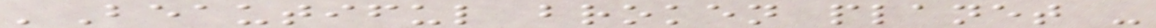'Beautiful broken planet -
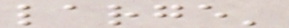large'
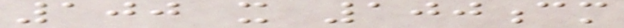100 x 100cm
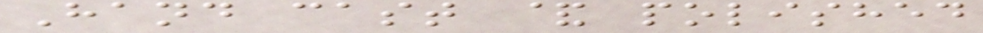Hand cast & polished
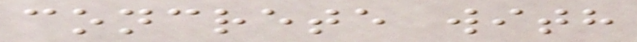concrete with
